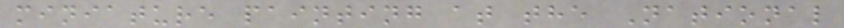miniature painting at the National
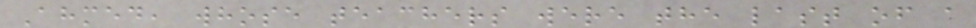Ahmed, whose teachers were the last of a
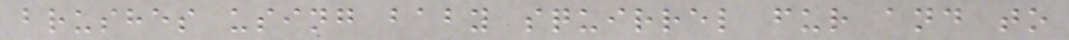brushes using baby squirrel fur and to
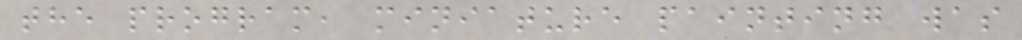the program, miniature painting was
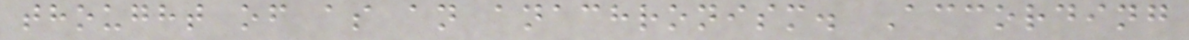thought of as an anachronism. According
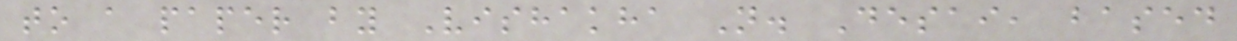to a paper by Vishakha N. Desai, based
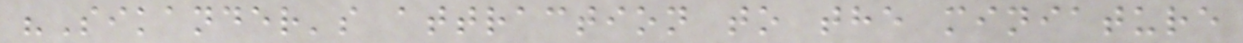"Sikander's attraction to the miniature
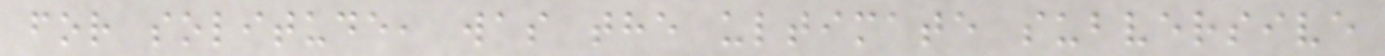for solitude, was the ultimate subversive
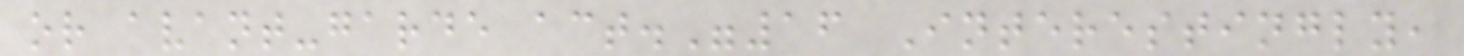or avant-garde act."16 Interestingly,
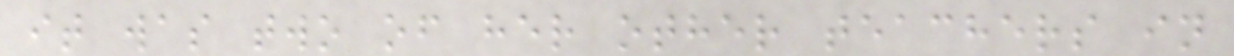it was two of her other teachers in
